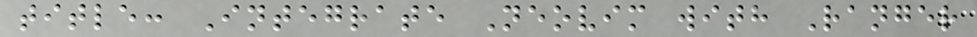title: Integrate Neovim with Ranger
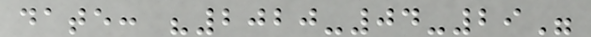date: "2020-04-29"
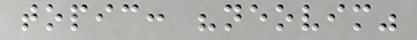topic: "neovim"
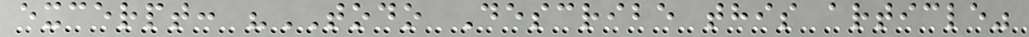excerpt: "TODO Describe this article"
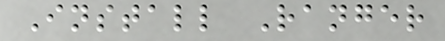Install Ranger
